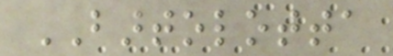BARTOLOTTA
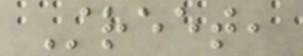Street,
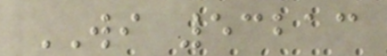WI 53213
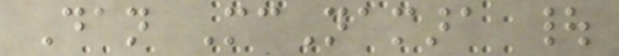Dan McNamara |
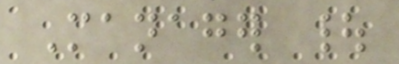Manager |
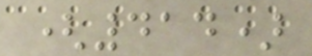(414)
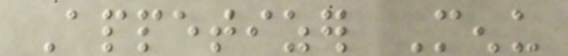Appetizer Menu
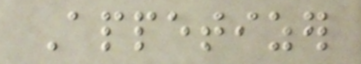Appetizer
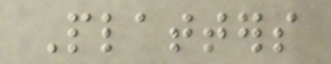Platters
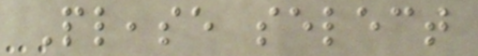Please select
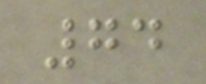74
